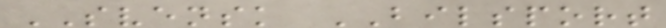SVENSK BILSPORT
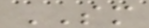SM
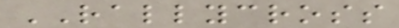RALLYCROSS
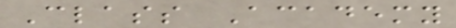Class Academy
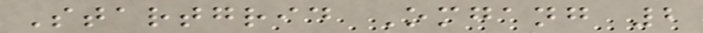Startgrid Omgang 2
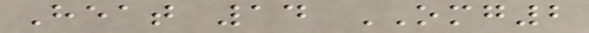Heat 14 OMG2
